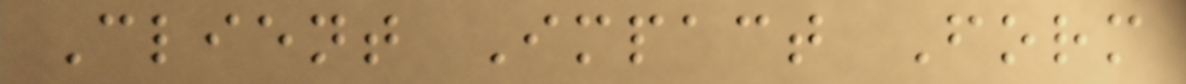Client Impact Form
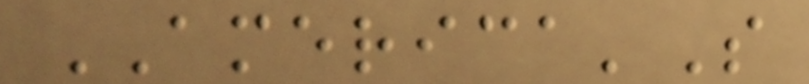AMERICA'S
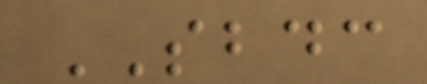SBDC
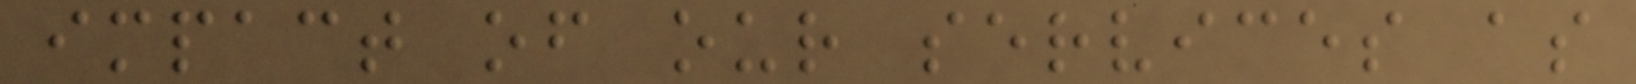impact of our services as
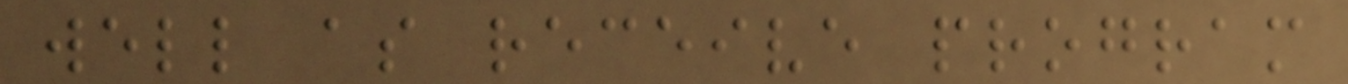well as receive program
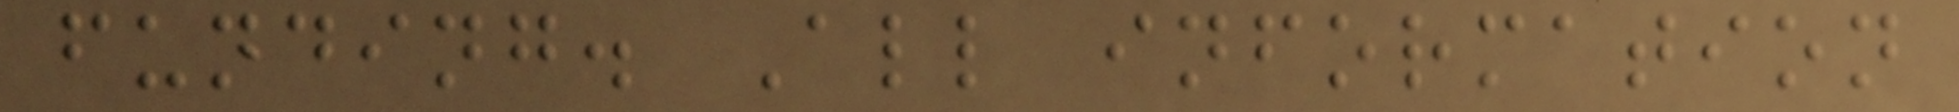funding. All information
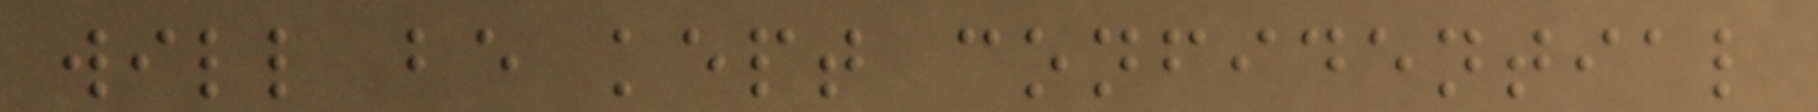will be kept confidential
